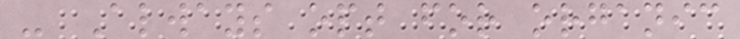- Always opt for organic
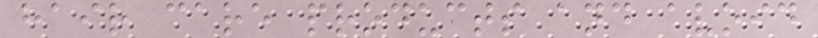hair care products and avoid
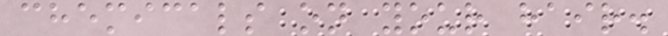chemicals on your hair.
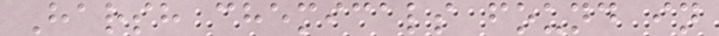Harsh chemicals found in
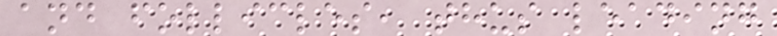and follicles, thus leading
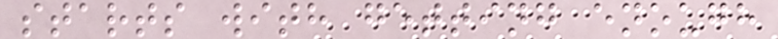starts with getting enough
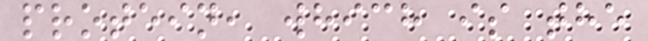protein, which is the
